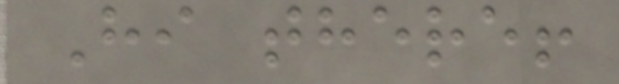Hi there!
